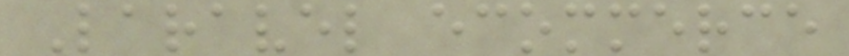Laravel ecommerce
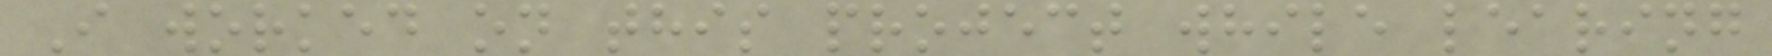I worked on this project while learing
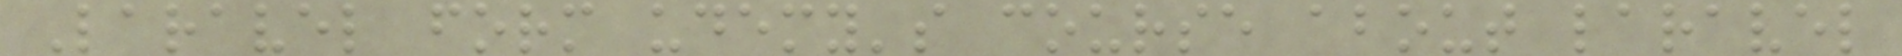Laravel form udemy's course about laravel
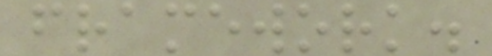framework.
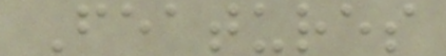Features
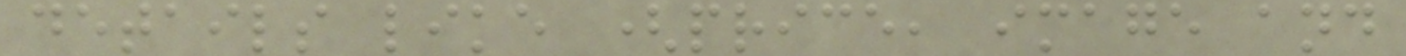details like (price, image and
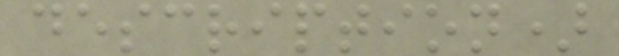description)
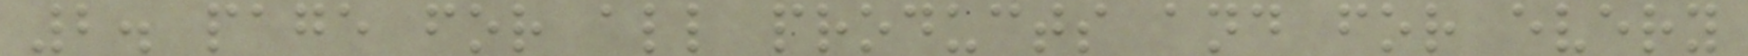2. page for all products and for every
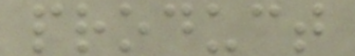product
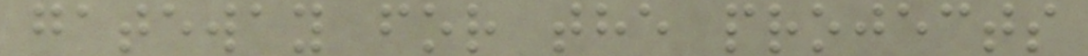gateway for the projects
